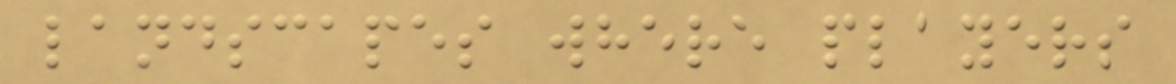landscapes where players
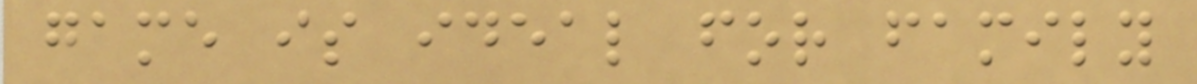game is ideal for family
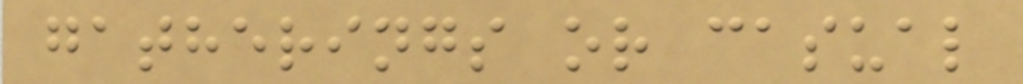gatherings or casual
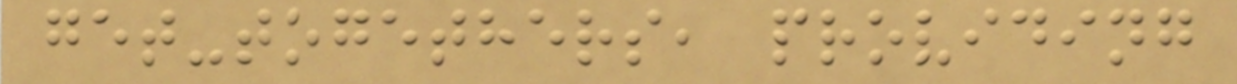get-togethers, providing
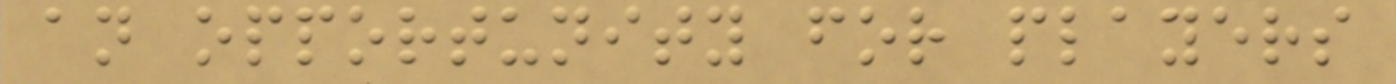an opportunity for players
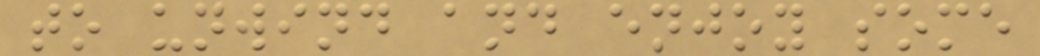to unwind and enjoy some
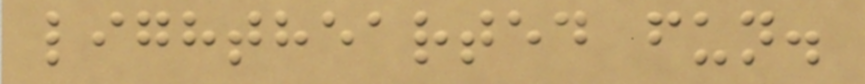lighthearted fun.
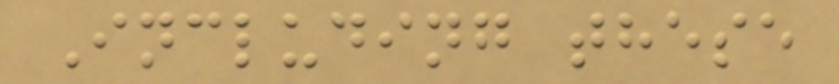Including these
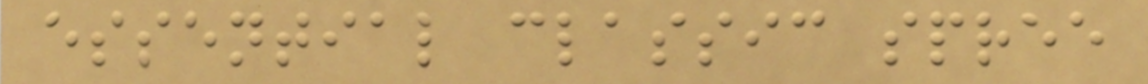essential classic spree
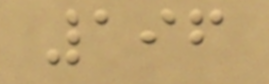196
